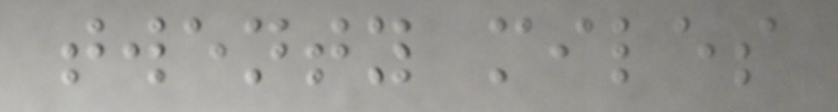twenty miles
